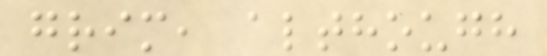grim, although
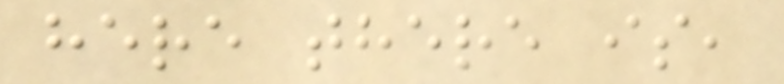here there is,
